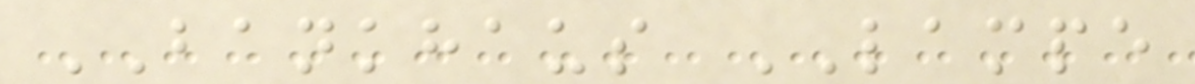BANKHAUS LAMPE
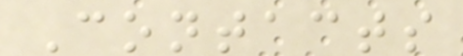Contacts
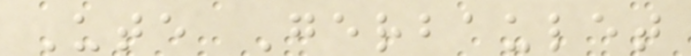Ute Gerbaulet
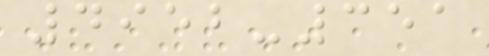4952-351
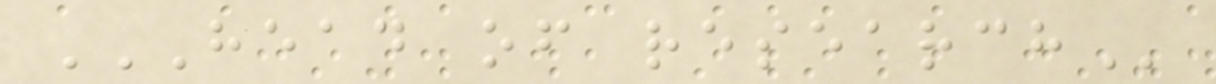HEAD OF RESEARCH
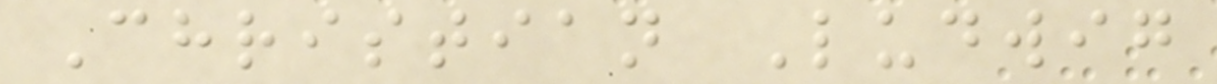Christian Ludwig
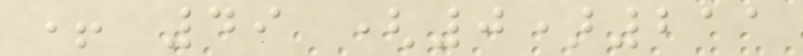+ 49 (0)211
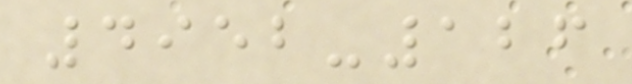4952-126
